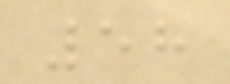58
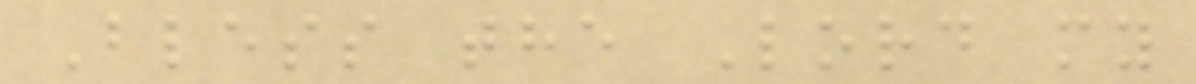Bless the Lord my
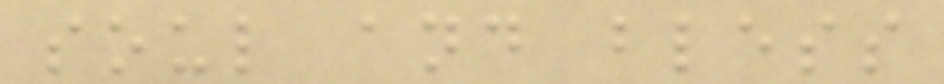soul and bless
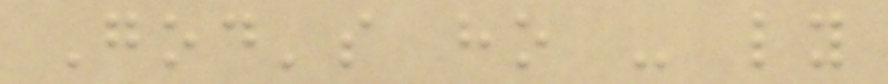God's ho - ly
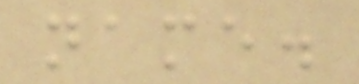name.
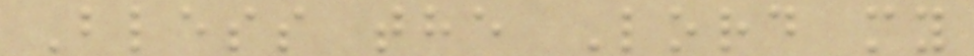Bless the Lord my
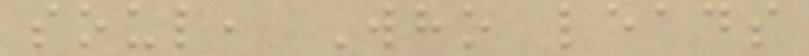soul, Who leads
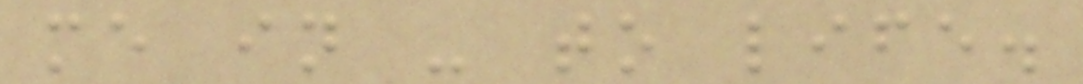me in - to life.
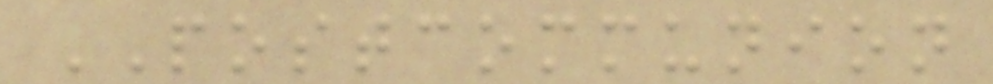POSTCOMMUNION
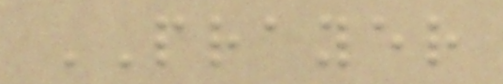PRAYER
